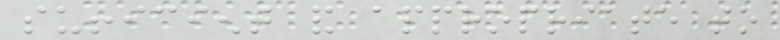sufficient and appropriate to
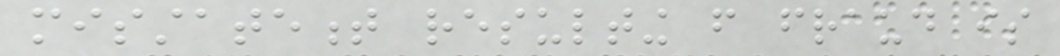misstatement resulting from fraud is
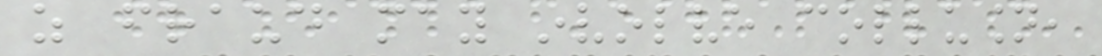as fraud may involve collusion,
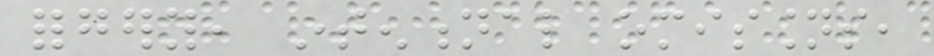forgery, intentional omissions,
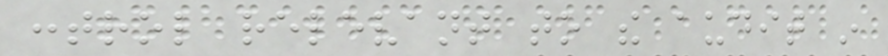control relevant to the audit in
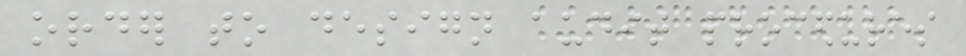order to design audit procedures
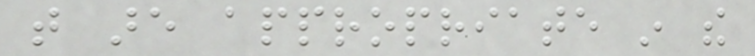that are appropriate in the
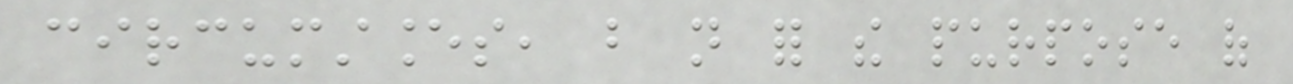circumstances, but not for the purpose of
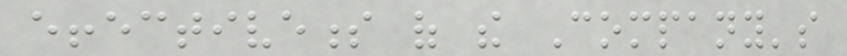effectiveness of the Company's
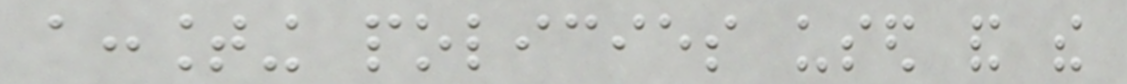accounting policies used and the
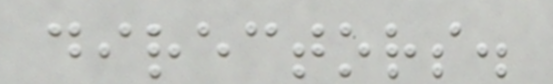directors.
